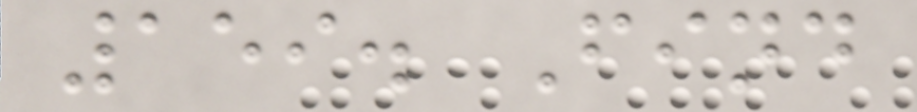159. Find
